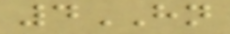4HN
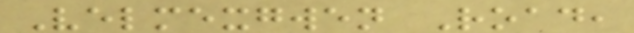Velmexgwen Road,
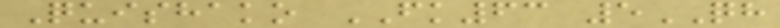Quishako FK63 5QH
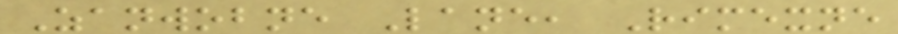Zanwobne Lane, Rimexne
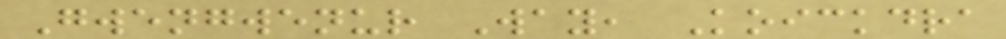Gwengwenur Way, Koickdra
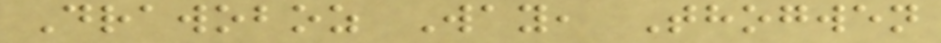Drawoboz Way, Thogwen
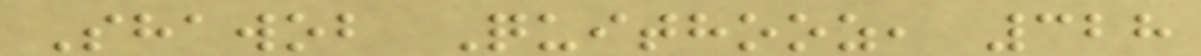Shawob Quithooz, 328
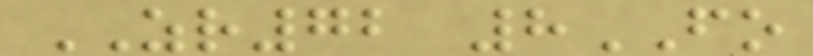ZR72 8FO
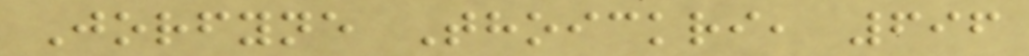Jorfyne Thoickri, 696
